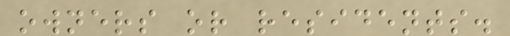owners or residents.
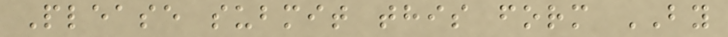Please submit this form BY
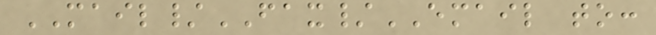MAIL/FAX/EMAIL to:
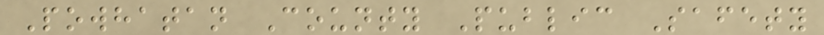Powhatan County Public Safety
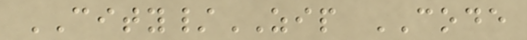CITY/ZIP CODE
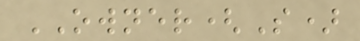OWNER(S)
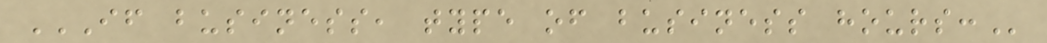IF BUSINESS, TYPE OF BUSINESS HOURS:
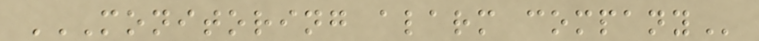MONITORING ALARM COMPANY
